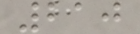210
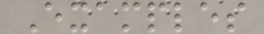Examples
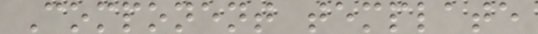Component template
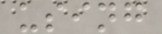using
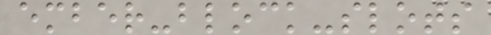ember-block-slots
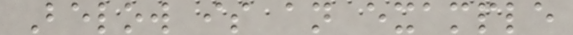Below is an example
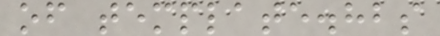of template.hbs
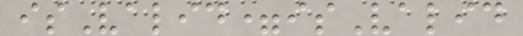isValid=isValid
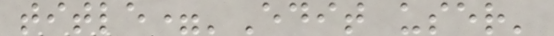title='Edit user'
